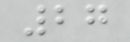27
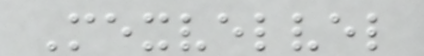Mexvelvel
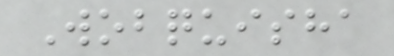Wobquisha
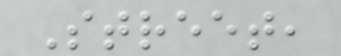Street,
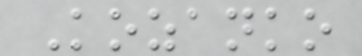Kozanko
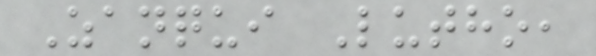Zanqui Lutho,
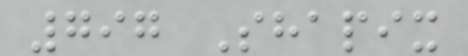797 Shapix
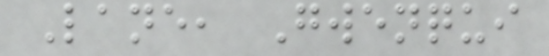Lane, Gwenqui
